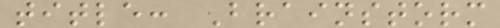title: Brainstorm
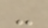-
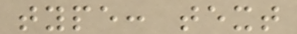type: text
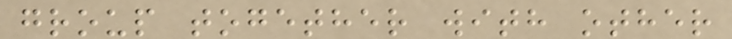group together with other
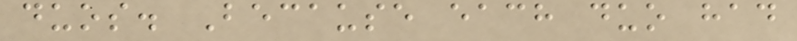duos. Because each duo had
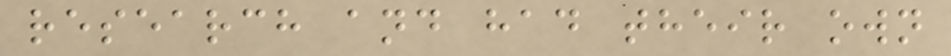research and had their own
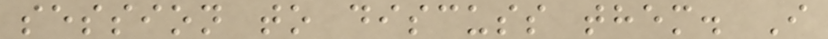session to discuss them. I
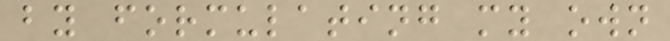by formulating my own
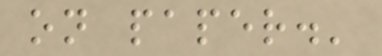on paper.'
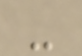-
